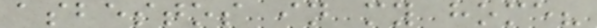asbestos in my home?
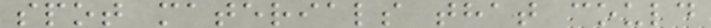spot materials that could
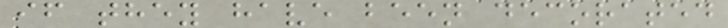if they have been decorated
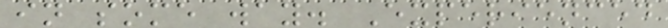in some way. Experienced
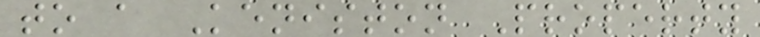to a Keniston Property
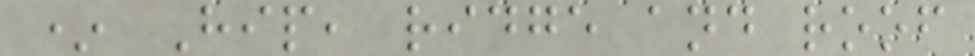* Hip, ridge and roof
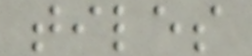tiles
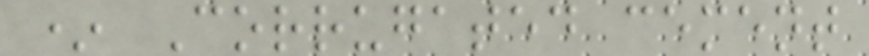* Corrugated cement
